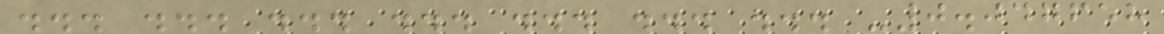... ... ... ... ... ... ... -0.047658
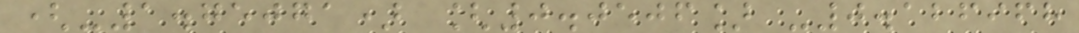(-1.75071) [0.0506] -0.126968
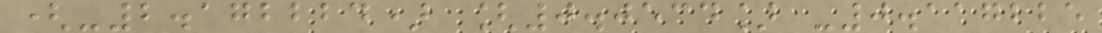(-2.172224) [0.0534] -0.117225
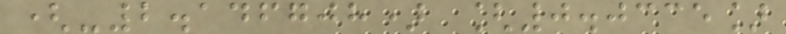(-2.146708) [0.0335]
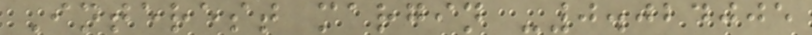Interest margin -0.024005
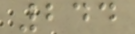244
